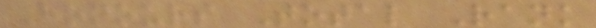Honours Total Rank
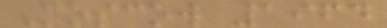Moscow 1964
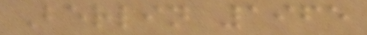Berlin 1965
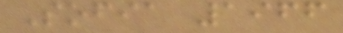Sofia 1966
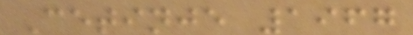Cetinje 1967
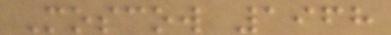Moscow 1968
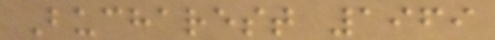Bucharest 1969
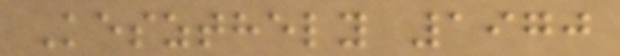Keszthely 1970
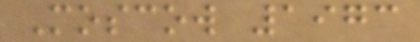Moscow 1973
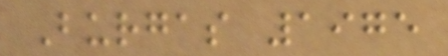Burgas 1975
